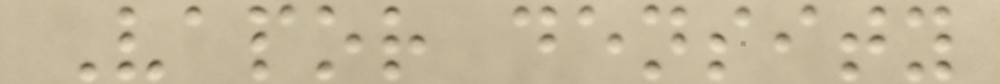Vapor density
